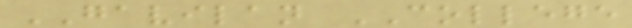GAVILAN COLLEGE
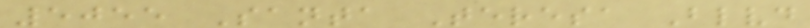5055 Santa Teresa Blvd
